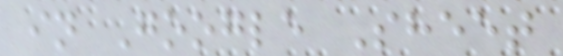in Google Sheet
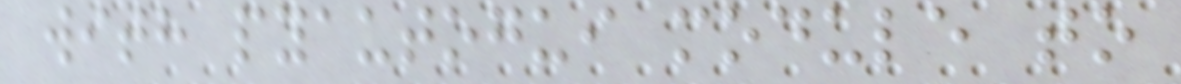with pyautogui module to
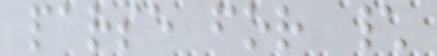parse for \
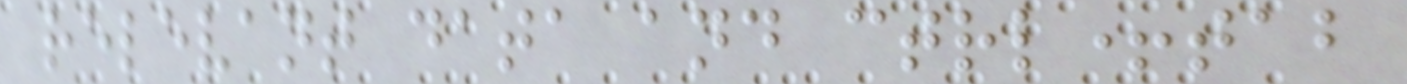relevant data and ctrl+tab
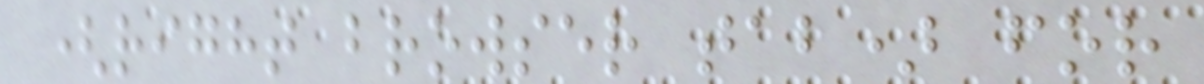(right browser tab) for
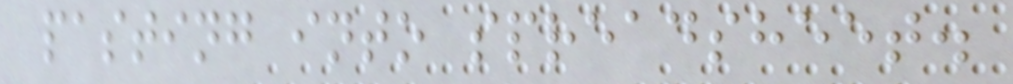pasting into spreadsheet.
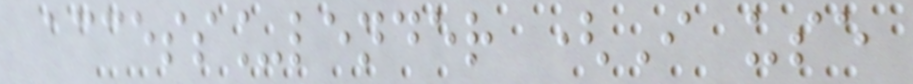access_lender (I use
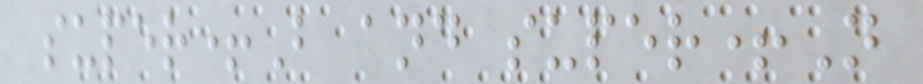super+B and super+N
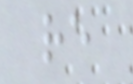re
